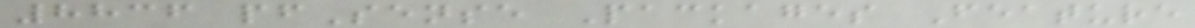8836 pfSense Packages Feature
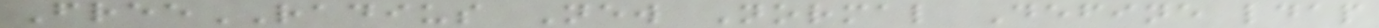FreeRADIUS New Normal Define ldap
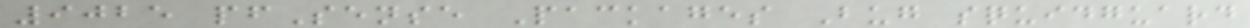9025 pfSense Packages Bug squidguard
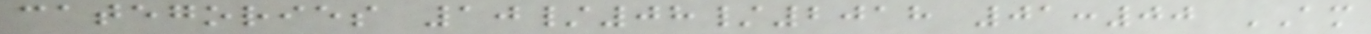categories 10/08/2018 01:00 AM
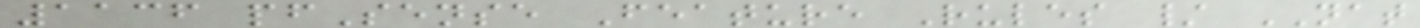1136 pfSense Feature Rules / NAT
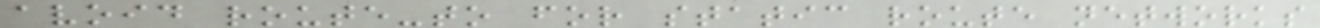avoid route-to for static route networks
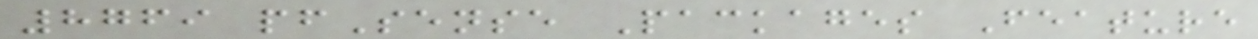8769 pfSense Packages Feature
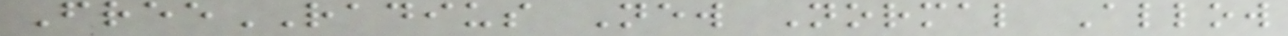FreeRADIUS New Normal Allow
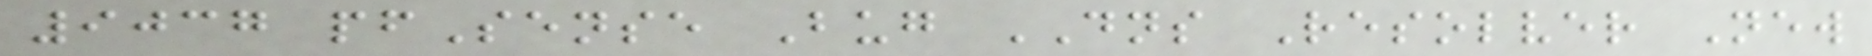9037 pfSense Bug DNS Resolver New
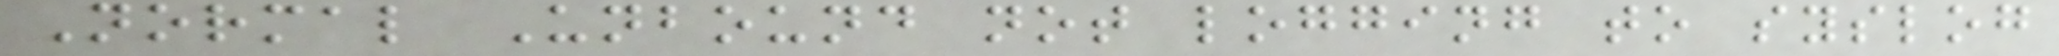Normal Unbound not logging to syslog
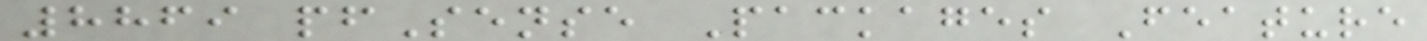8869 pfSense Packages Feature
